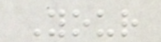Your
